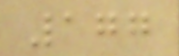177
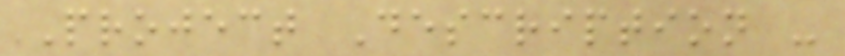Project Description -
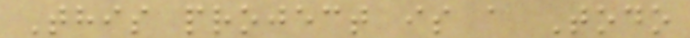This project is a Todo
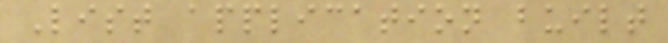List application built
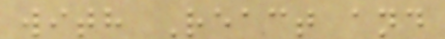with React and
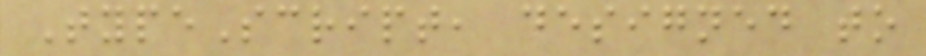TypeScript, designed to
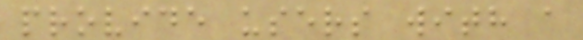provide users with a
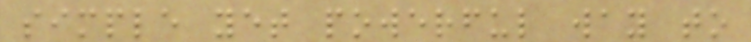simple yet powerful way to
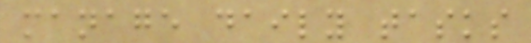manage daily tasks
